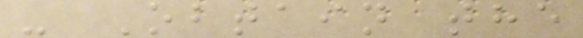- Obtain the
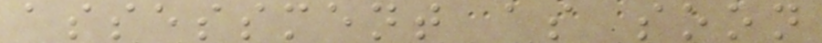assessment as soon
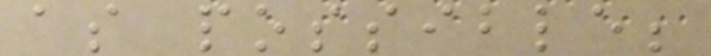as possible;
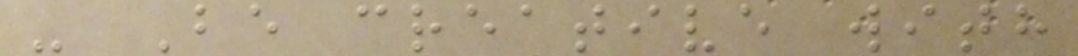- Be creative with
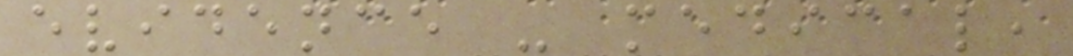evidence - medical,
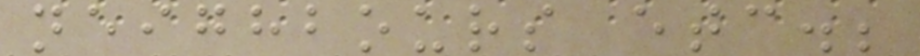neighbours etc.;
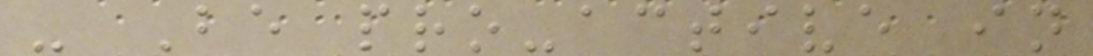- Be pro-active in
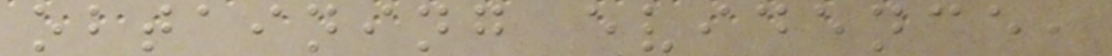obtaining evidence,
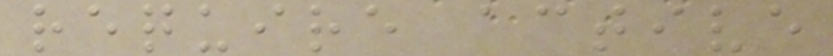require active
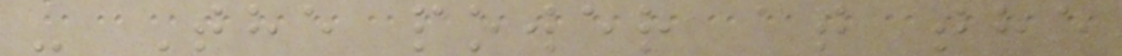- The power at the
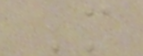M
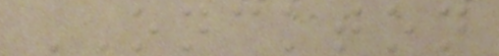ONCKTON
